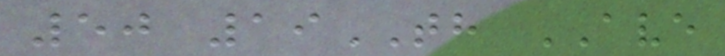50 19TH AVE
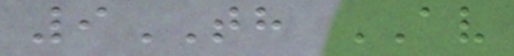9TH AV
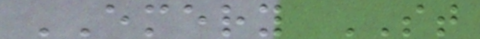EMERY ST
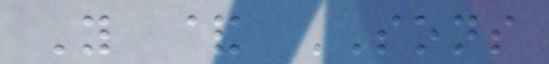Y & SONS
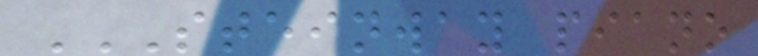STEINWAY PIANO
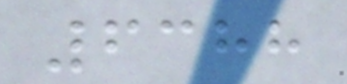6388
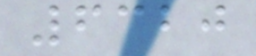6320
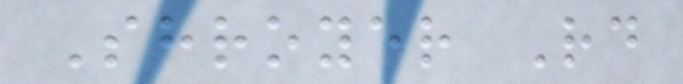Shroyer Rd
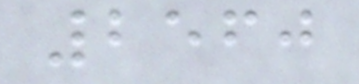2560
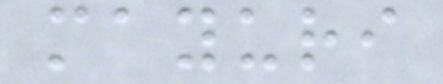mayuri
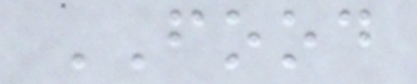FOOD
